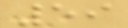59
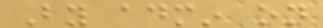By admin on
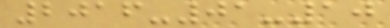2016-01-10
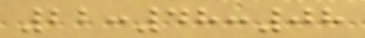22:48:08
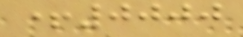+0000
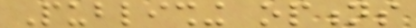Publishing options
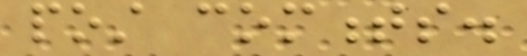post comments.
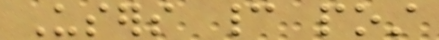Users cannot post
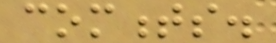comments.
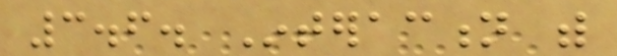3.6. Interaction with
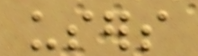users
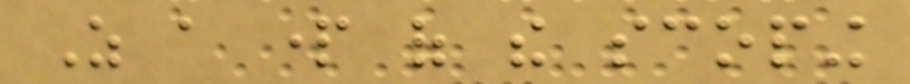As a part of the scoping
